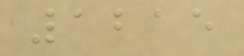1215
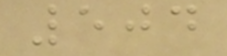504
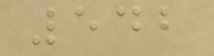542
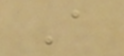A
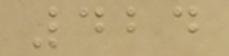424
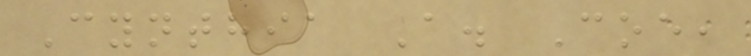Cynthia A. Coe,
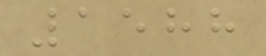1588
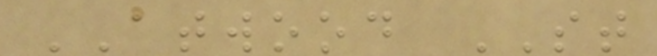ATWOOD ST
